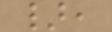},
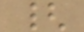{
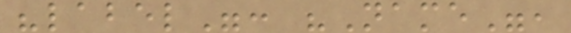"label": "Name",
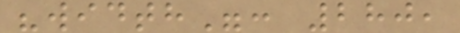"width": 280,
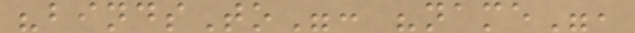"bindsTo": "name",
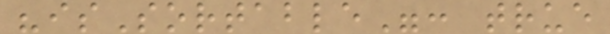"isSortable": true
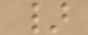}
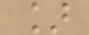]
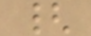{
